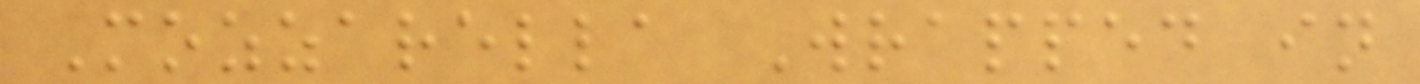Mozzarella Wrapped in
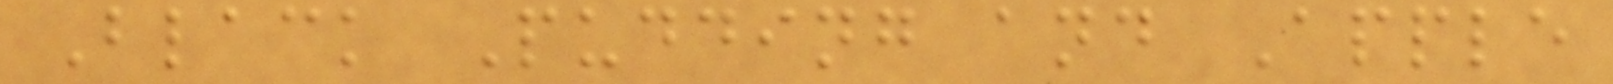Black Pudding and Apple
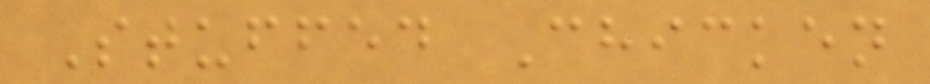Stuffed Chicken
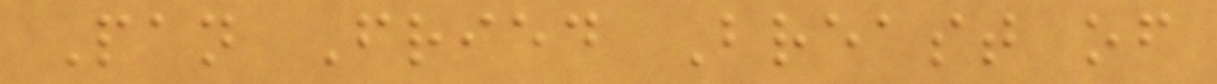Pan Fried Breast of
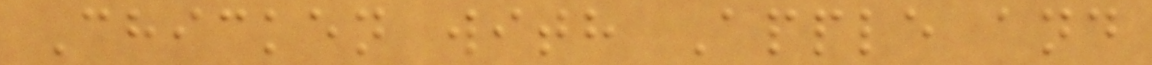Chicken with Apple and
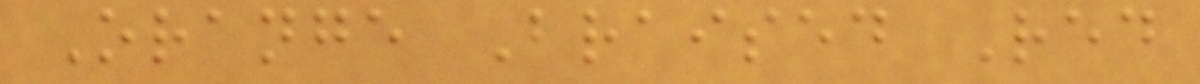Orange Braised Red
